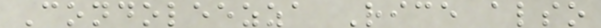Condoleezza Rice also
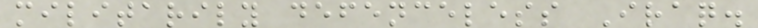militarily defenceless Iraq.
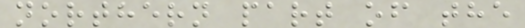northern part of the
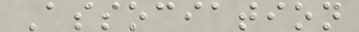Association
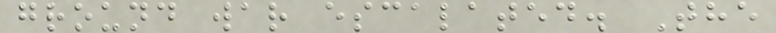ground war escalated. The
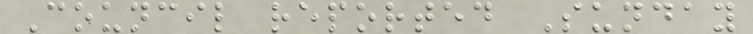Council reported Sunday
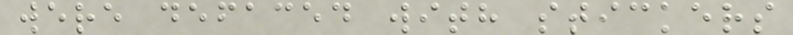were defaced with stickers
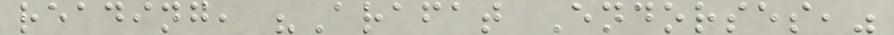reading, "Arafat Endorses,"
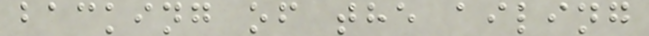backing of the ailing
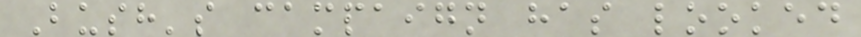Bush's campaign has looked
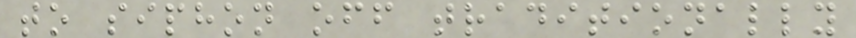to siphon off traditionally
